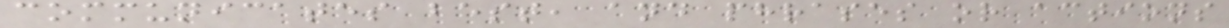communicates best, and phrases or actions
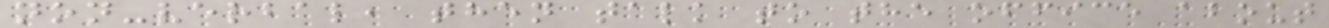non-verbal, then talk to the office about
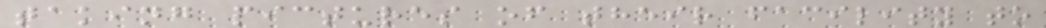taking pictures of their facility to
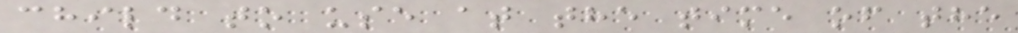child to use at the time of the
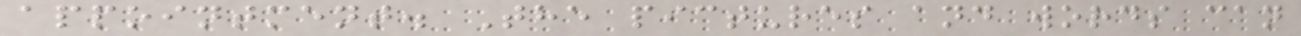appointment. The pictures and words can
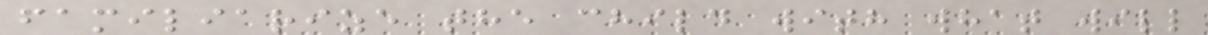familiarize the child with what will
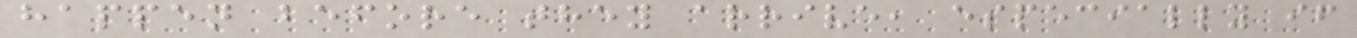happen before they arrive, especially if
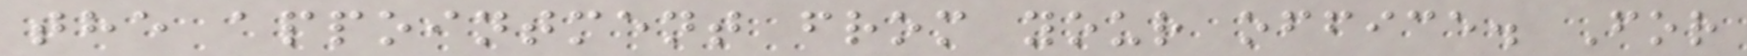the appointment from your office. For
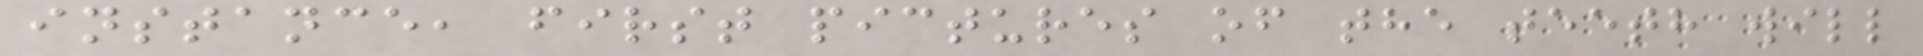instance, first pictures of the teeth will
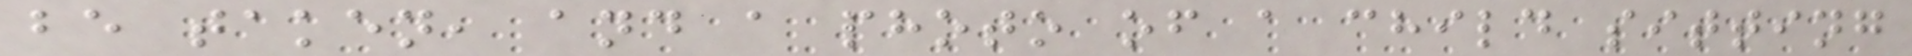be taken, and a photo of a child sitting
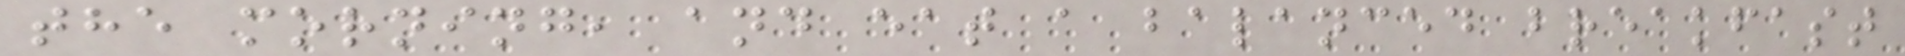the morning, and eat a balanced breakfast
